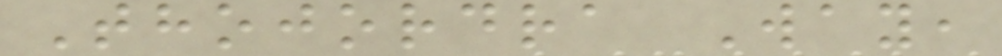Thojordra Way,
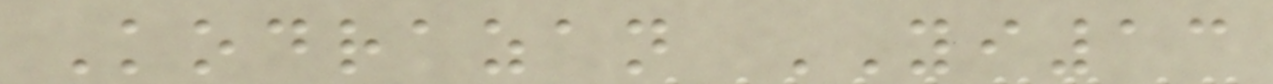Kodrazan YI13
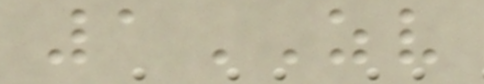1ZV
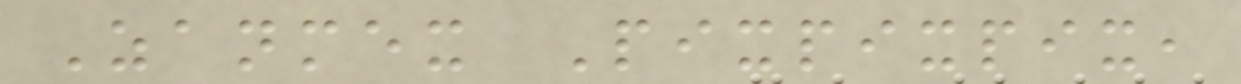Zanmex Pixpixpix,
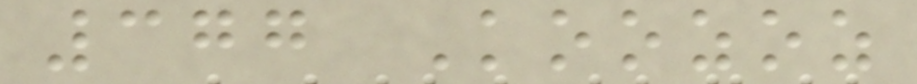377 Koozoz
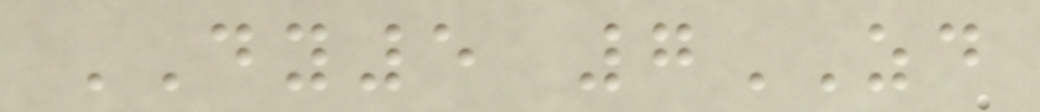DY5 7ZD
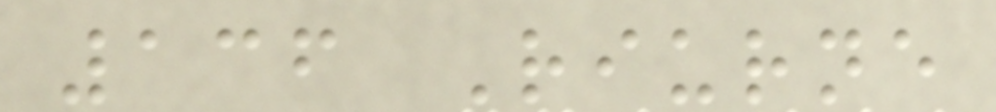136 Riurne
